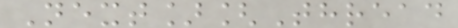Next][Thread
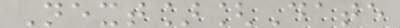Next][Date
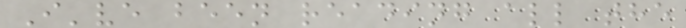I've been reading all the
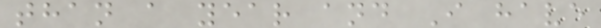than a year and I have
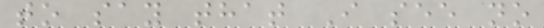to say that I see no
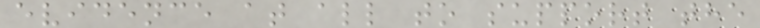evidence at all to support the
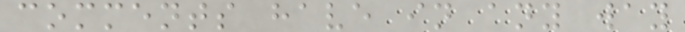comments have in any way
